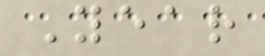Year
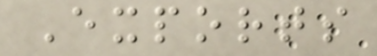Exports
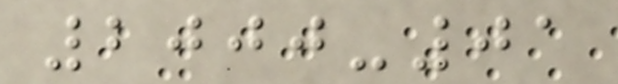2000-01
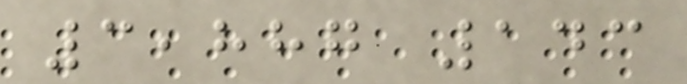3,887 143
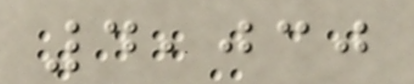4,030
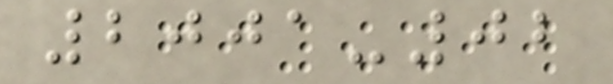2001-02
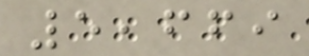5,669
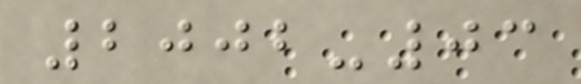2002-03
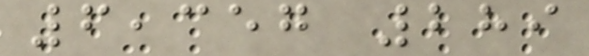6,357 289
